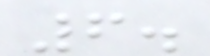6.
